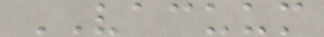VACUUM
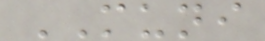MUNI
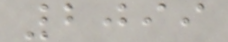2099
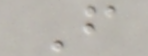F
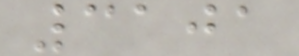3101
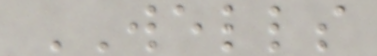WELLS
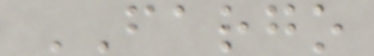FARGO
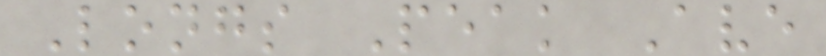Longs Peak Ave
